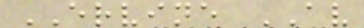ERVINE AV
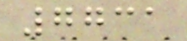7731
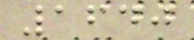1640
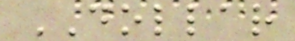DOLLAR
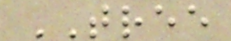TREE
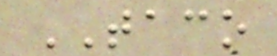TACO
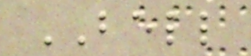BELL
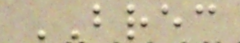BREC
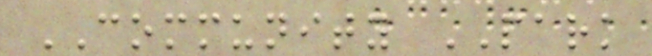COMMUNITY PARK
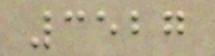3527
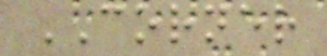CORNER
